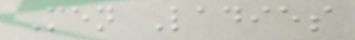Men Ladies
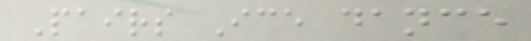Pairs Ice dance
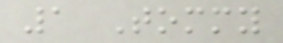1 Tommy
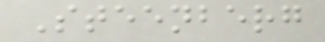Steenberg
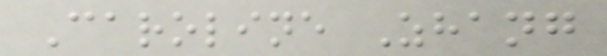Caroline Zhang
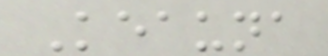Keauna
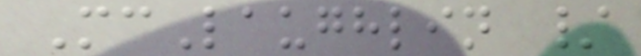McLaughlin /
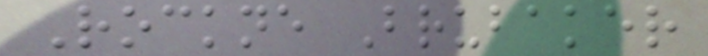Rockne Brubaker
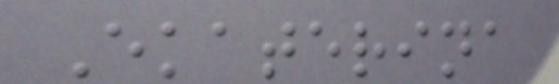Ekaterina
